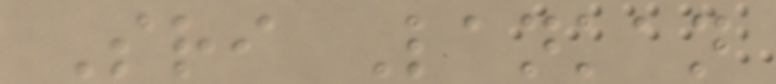Sri Lankan
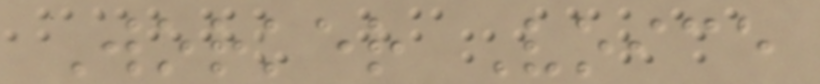Worker Voice
